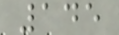145
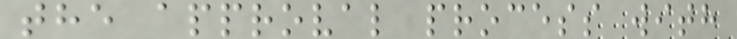the approval process with
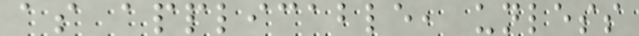as applicable, unless
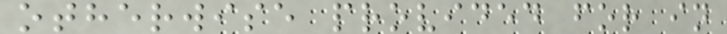otherwise provided for in
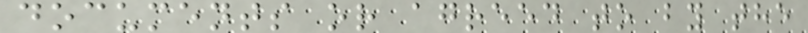documents or agreed to by the
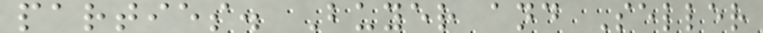parties. Buyer and Seller
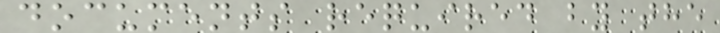documents required by the
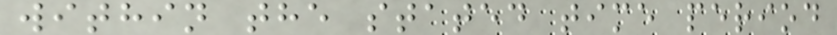within the stated time period
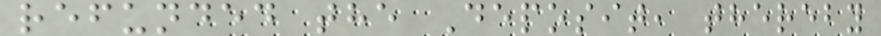refunded the Deposit, thereby
